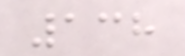138
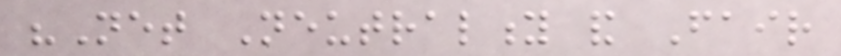"Net Neutrality and Fair
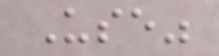Use"
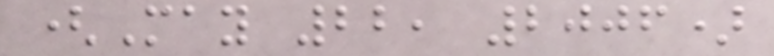(May 22, 2006)
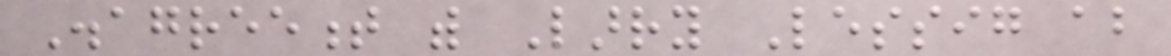Disagreement with Larry Lessig about
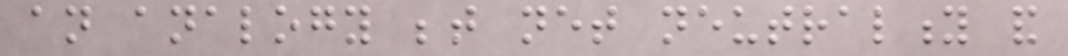an analogy between net neutrality and
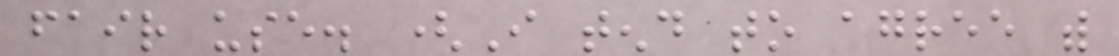fair use. (I tend to agree with
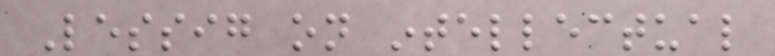Lessig on intellectual
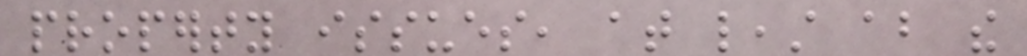property issues, at least about the
